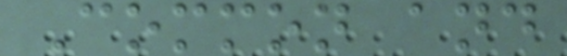Common and
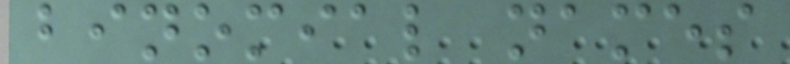binomial names
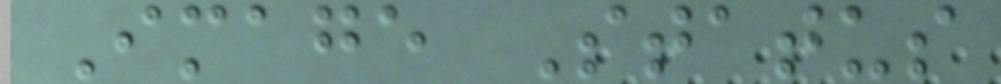Image Status
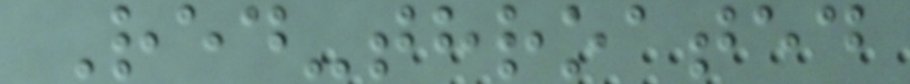Red-throated
